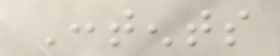Contents
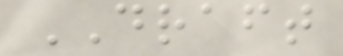DRAFT
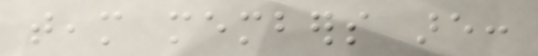team members are:
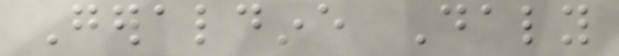Geraldine Daly
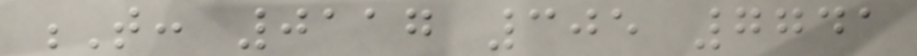T: 0117 305 7741
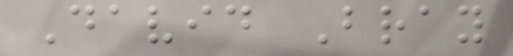David Bray
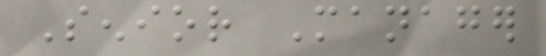Senior Manager
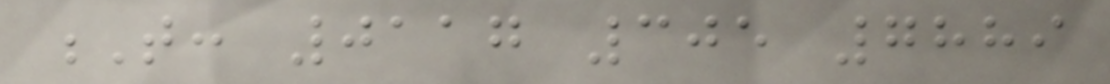T: 0117 305 7889
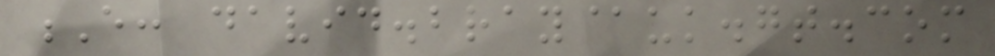E: david.bray@uk.gt.com
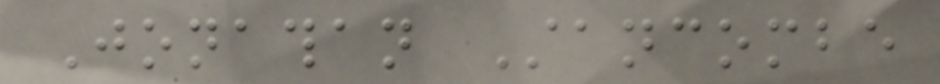Jonathan Stancombe
